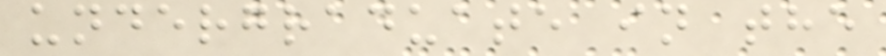undergraduate in the
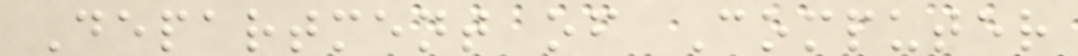Department of Computer
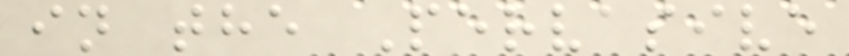in the Pervasive
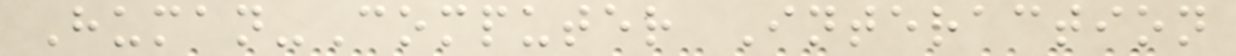Human-Computer Interaction
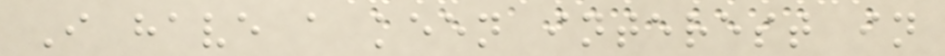I have a keen interest in
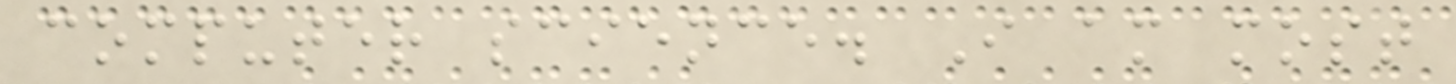computer science. I am most
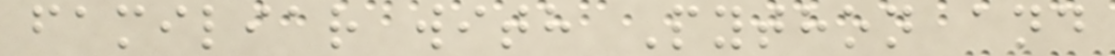familiar with Python and
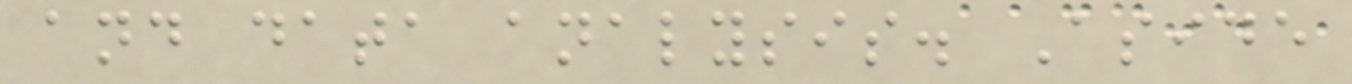and data analysis. Aside
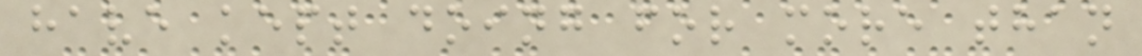have kept doing for more than
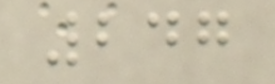247
